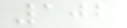102
